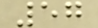57
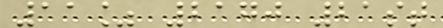11% 2170 21st
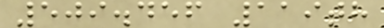509.456 119th
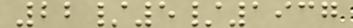22/5/1937
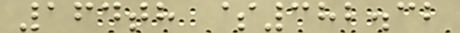164th $382.32
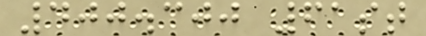400.300 61st
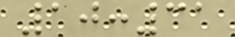10:31
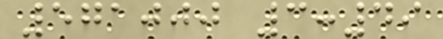571000 3:49
